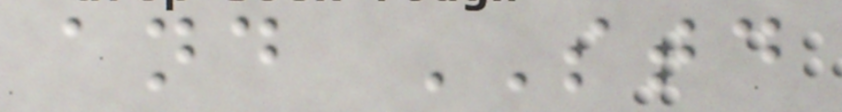and STD
